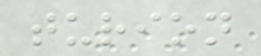turion
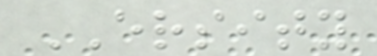ERSITY
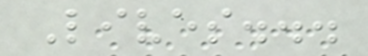Lives...
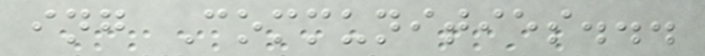ing Communities...
